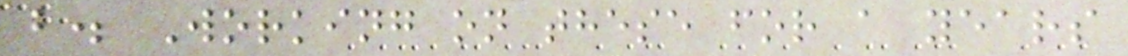b. Working on these for a years
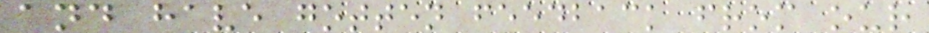and have gotten feedback from our
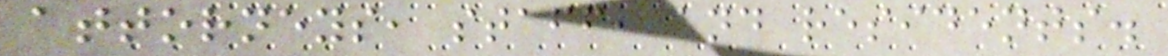attorneys, staff, and residents.
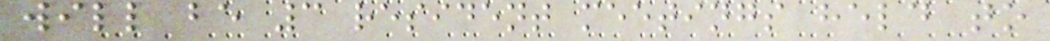will be 3 resident meetings held to
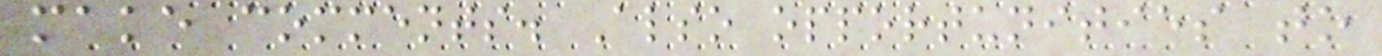make comments. Also opportunities to
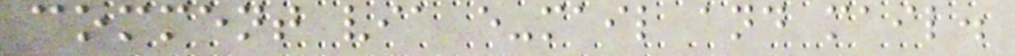comment via e-mail and mail.
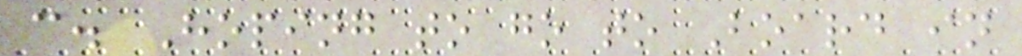c. Hoping to go to Board in
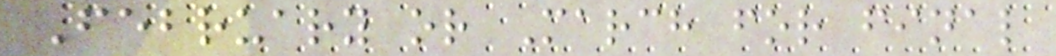February or March for final
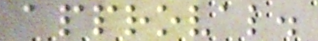approval.
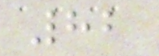82
